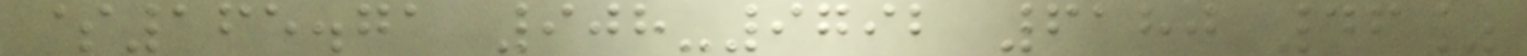$165.71 908-9792 6180 46%
